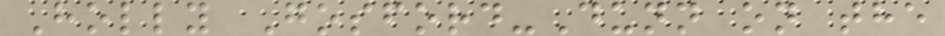Holly Gosford-Dunn on the
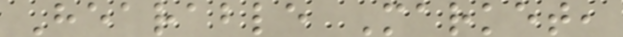Hearable Market,
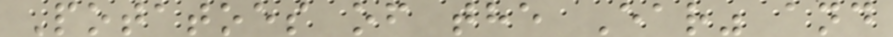Potatoes of the Ear" and
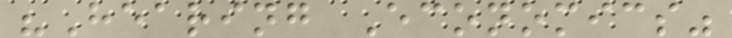"Hearing Economics"
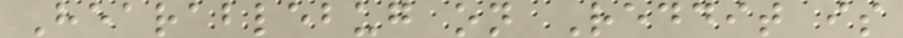Hearablebug on Reddit is
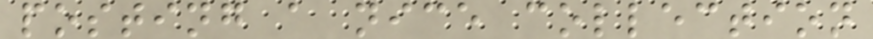posting a nice collection
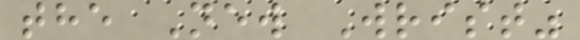the New Wrist"
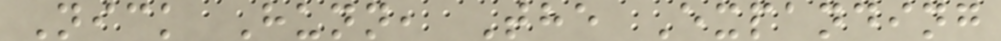Nick Hunn, The Expanding
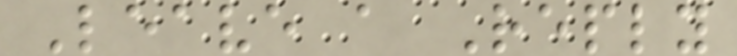Leave a Reply
